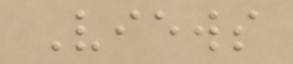Views
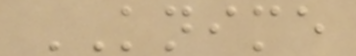KNIME
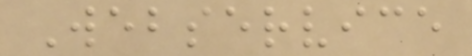Webservice
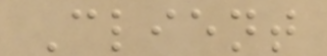Client
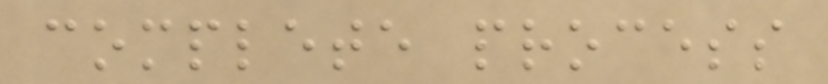complete process
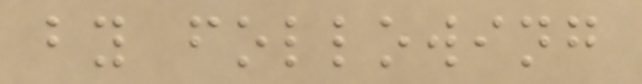by following
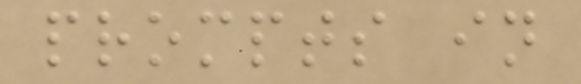prompts in
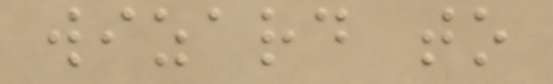wizard to
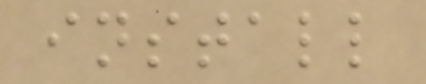install
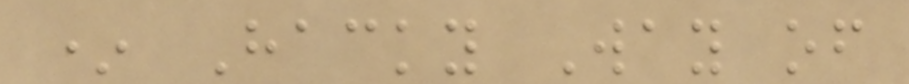* Hacky Way of
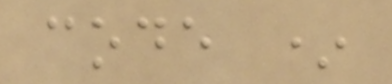code *
